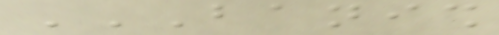BANISH
